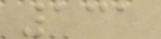131
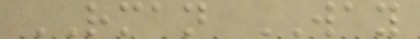RMAN WAY
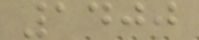1400
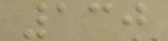130
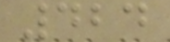424
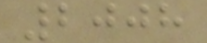2008
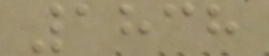1838
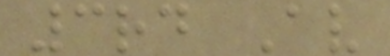3rd Av
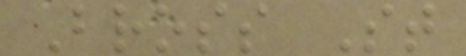Bross St
